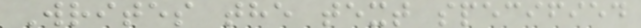Writes the text specified
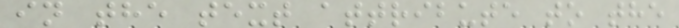in the text attribute to the
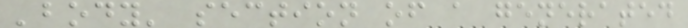'body' section of a generated
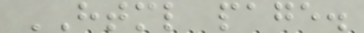HTML page.
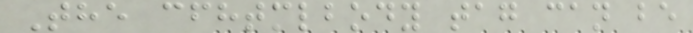The cfhtmlbody tag can be
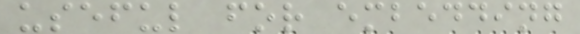useful for embedding
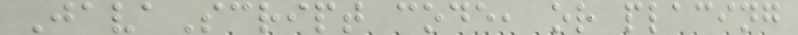JavaScript code, or placing
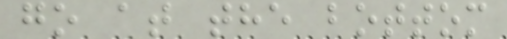go at the bottom
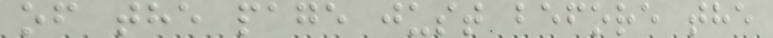of the page just before the
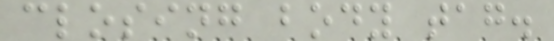closing body tag.
